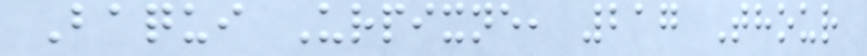Baqui Urpixne, 217 Thour
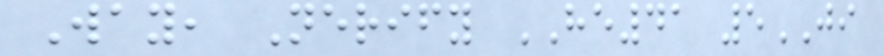Way, Nerify HE41 5JI
